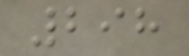298
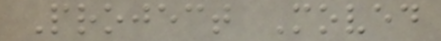Project Moved
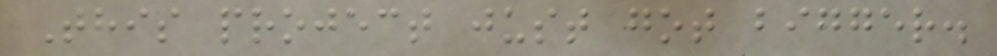This project just got bigger.
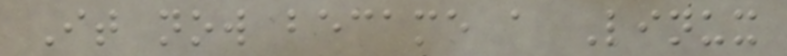It now became a Linux
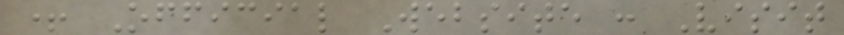+ Official Website : Visit
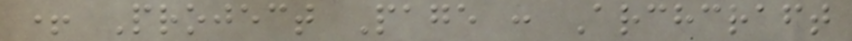+ Project Page : Archcraft
